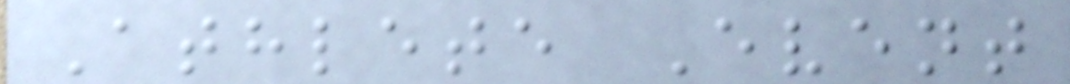Athlete Event
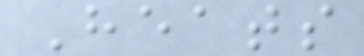Heats
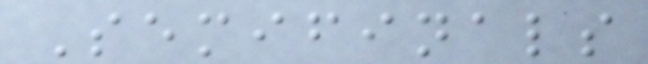Semifinals
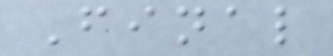Final
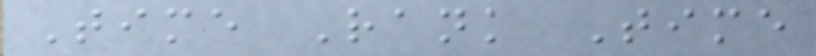Time Rank Time
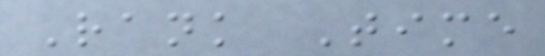Rank Time
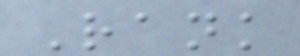Rank
